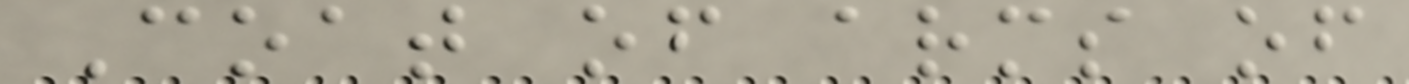Coat of arms of
